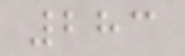283
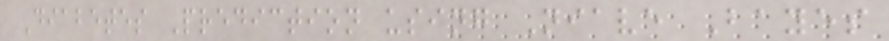Diabetes Prediction using Niave Bayes
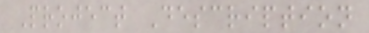Project Description
